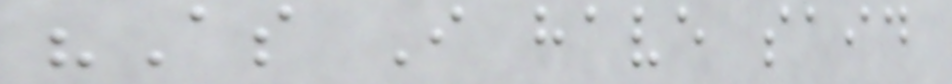"As I have said
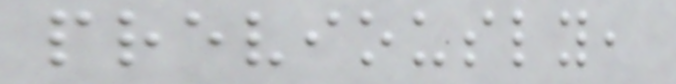previously,
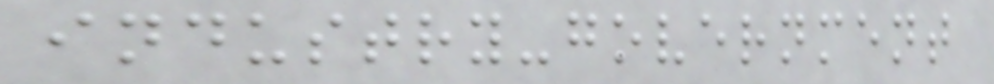industry-government
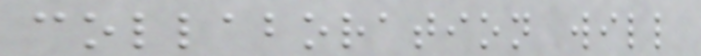collaboration will
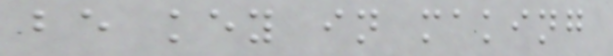be key in making
